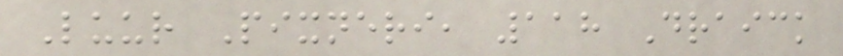Luur Pixneri, 118 Draick
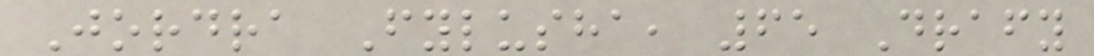Jordra Fylusha, 65 Drafy
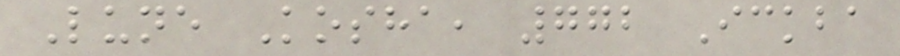Lune Kosha, 772 Ickba
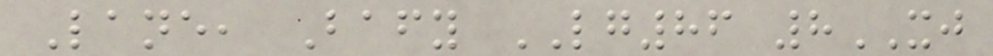Lane, Bafy LG86 8XJ
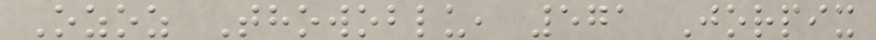Ozoz Thowoblu, 571 Jorpix
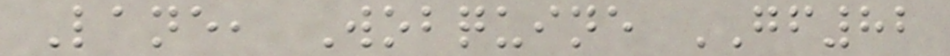Lane, Wobquine GF82
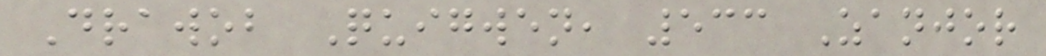Drawob Quigwen, 533 Zanjor
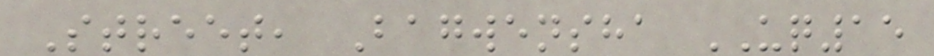Street, Bagwensha UQ15
